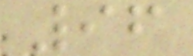96
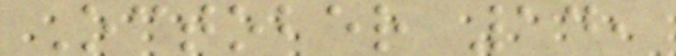October 14,
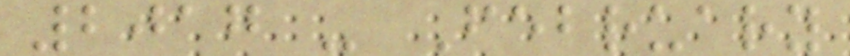2017 - February
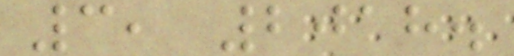3, 2018.
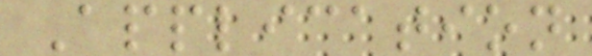Application
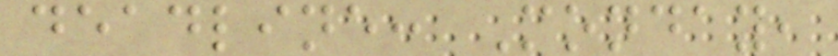deadline: Monday,
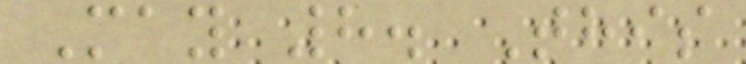May 8. This
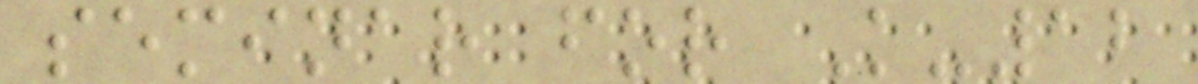seminar for K-12
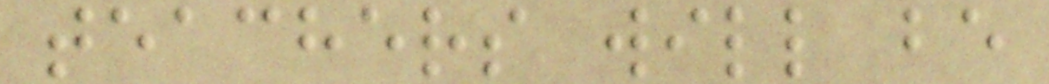teachers will be
